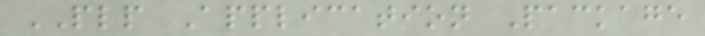PLP Application Package
